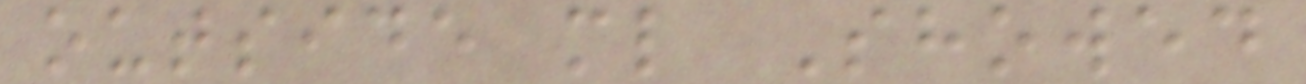outside ml Showed
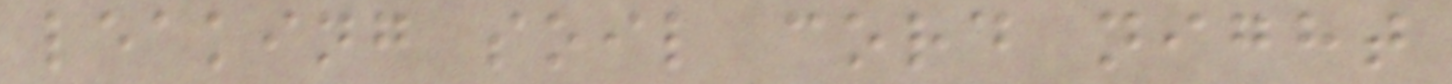leaking soil cord night
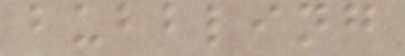bubbling
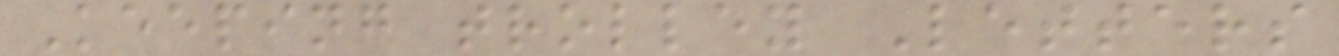Keeping trolley Letters
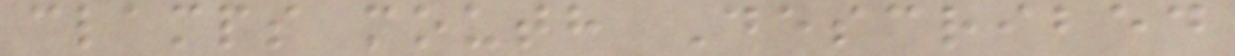clamps mouth Described
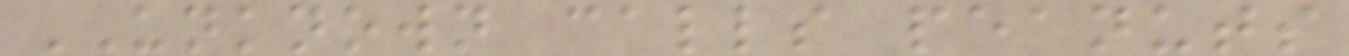UNKNOWN calls peanuts
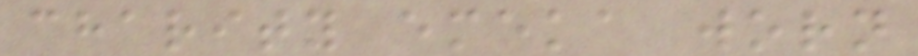charity emeka worn
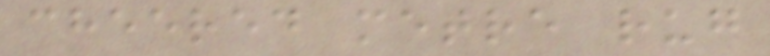cheered metre rug
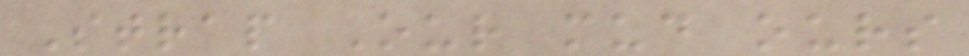Strap Our mud ours
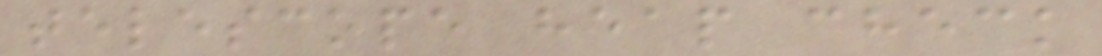telescope heap check
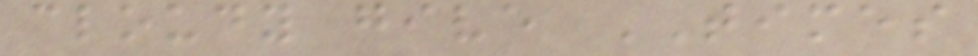cloudy give TIMES
